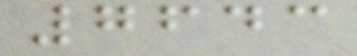7643
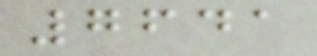7641
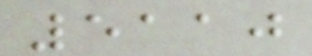5110
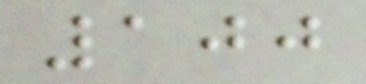100
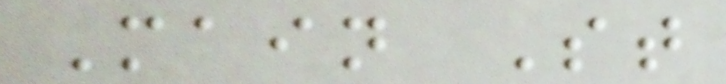Main St
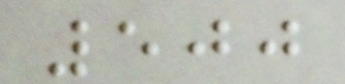500
